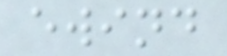ewind
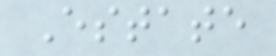Estate
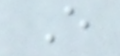E
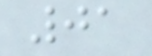01
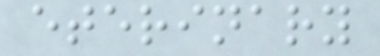eterinary
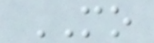MO
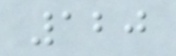120
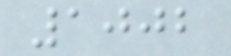1002
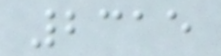2315
